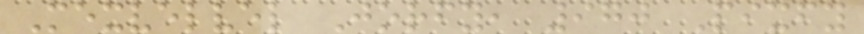Mexvelvel Jorfy, 970 Pixfy
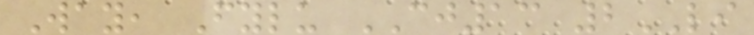Way, Fylu CJ13 2LI
